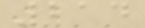214
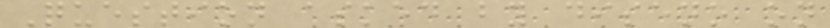Question asked by diseno on
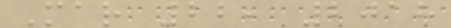Mar 22, 2018
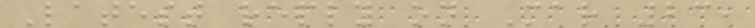Latest reply on Mar 23,
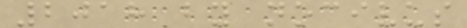2018 by nocivus
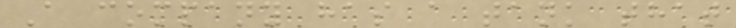A company has a tank that
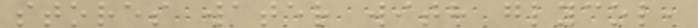stores water with glycol,
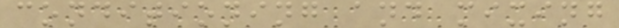conditioning and mixing
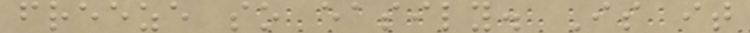freeze so easily. Is it
